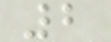2
